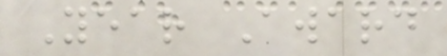Year Award
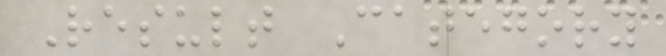Result Category
